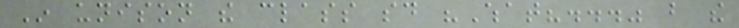In unison the class said "What?..." but the
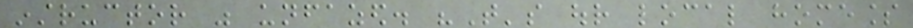instructor was unfazed. "That's our local homeless
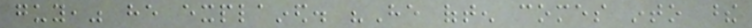guy," he explained. "He often comes into these
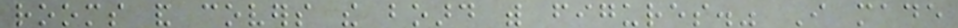rooms and covers the board with figures." I made
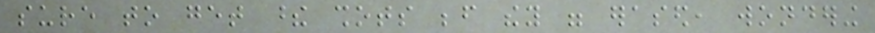sure to get these shots before they were erased, wondering
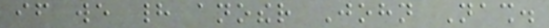if we had another John Nash.
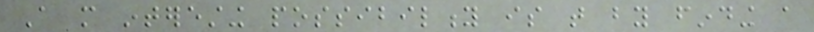A more interesting possibility is that by finding a
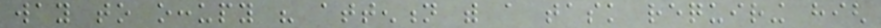way to occupy his attention with a task requiring high
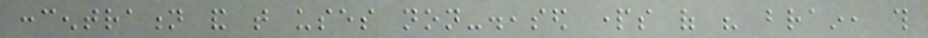concentration and that uses non-diseased parts of his brain, this
